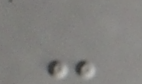-
